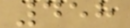458
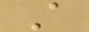A
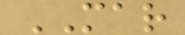MAR
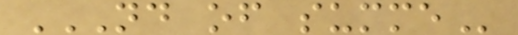ND OF SUMME
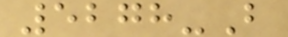5278-B
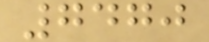7470
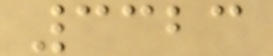3323
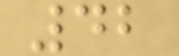42
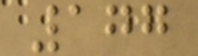177
